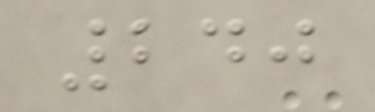240
